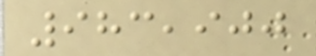983,900
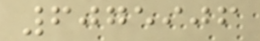6075906
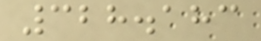328.183
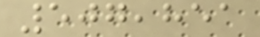507,851
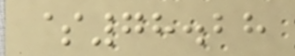$78.28
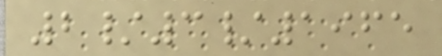2/3/1965
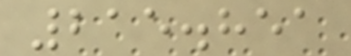215.851
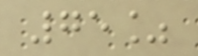75%
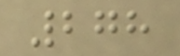278
